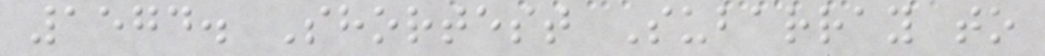1574. Shortest Subarray to
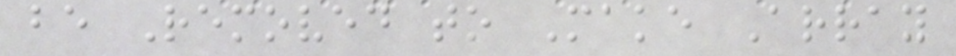be Removed to Make Array
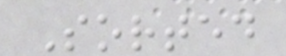Sorted
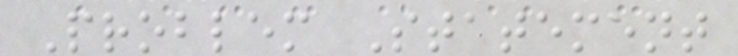Problem Statement
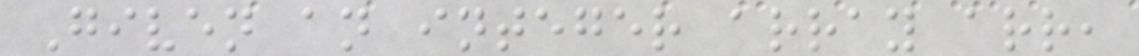Given an integer array arr,
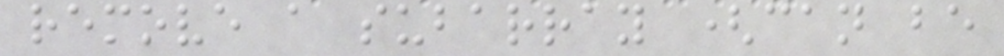remove a subarray (can be
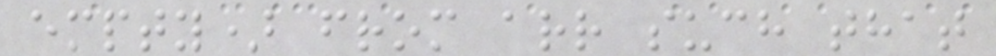empty) from arr such that
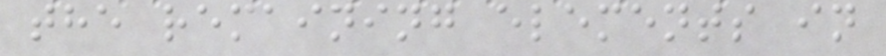the remaining elements in
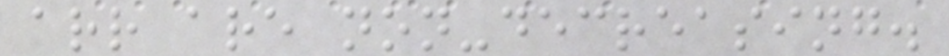arr are non-decreasing.
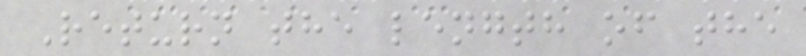Return the length of the
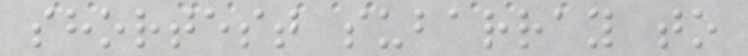shortest subarray to
